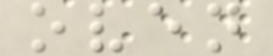oven
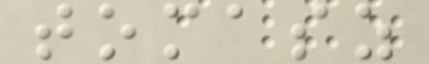tomasz
